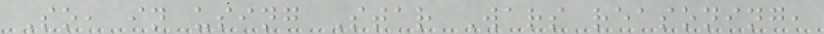So, in using Star Wars reasoning,
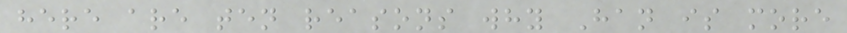here are ten reasons why Han is more
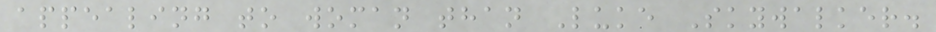appealing to woman than Luke Skywalker.
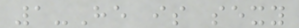1-He is sexy
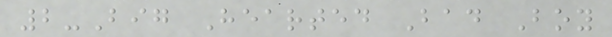2-Big Hearted Bad Boy
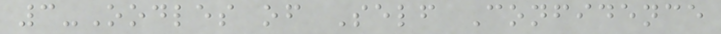3-Oodles of Self Confidence
